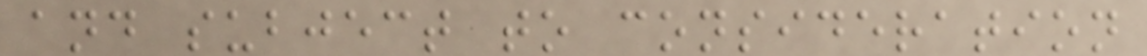and subject to consideration
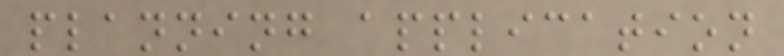planning application
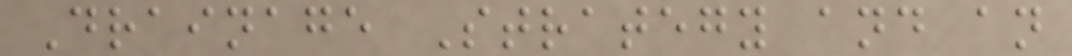Drainage Strategy and an
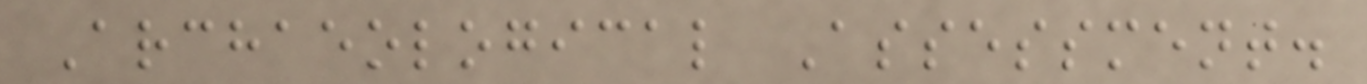Archaeological Assessment.
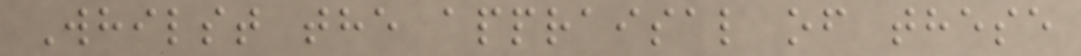Whilst the appraisal of these
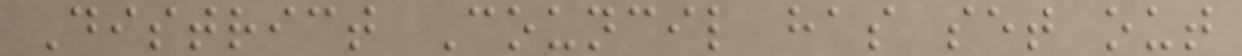District Council has set out
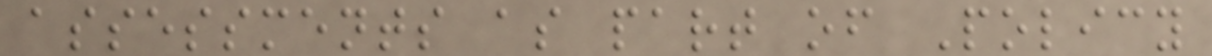assessments as part of Policy
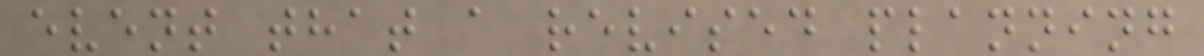event that a revised planning
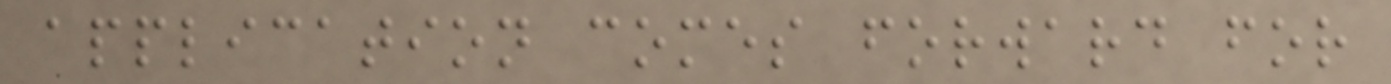application comes forward for
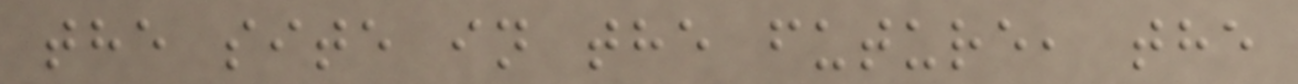the site in the future, the
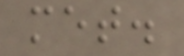met.
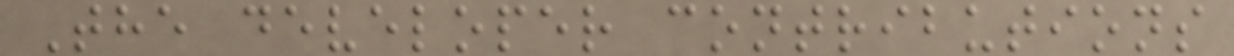The developer contributions
